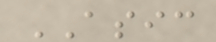ASIC
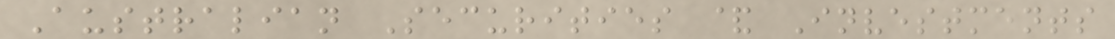Australian Securities & Investments
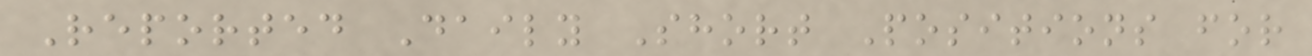Reported Daily Short Positions for
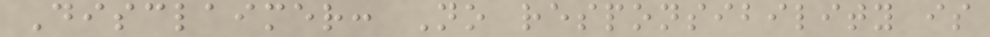Disclaimer: No responsibility is
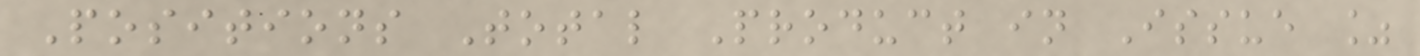Positions Total Product in Issue %
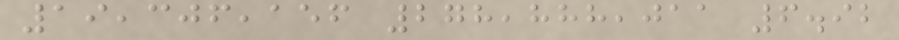19,306,156 278,888,011 6.92
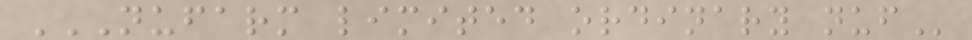NUFARM LIMITED ORDINARY NUF
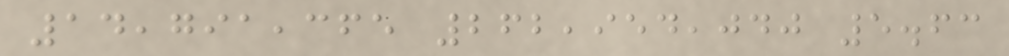14,791,365 262,954,040 5.63
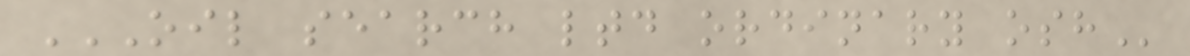OIL SEARCH LTD ORDINARY OSH
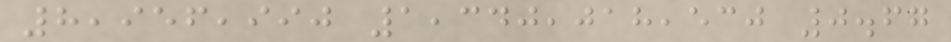8,956,990 1,340,018,530 0.67
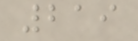219
